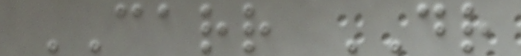CARR DR
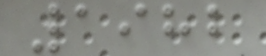1982
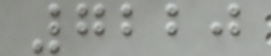7220
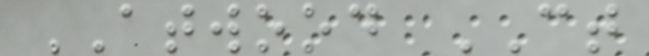ATWOOD CT
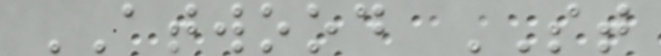ATWOOD ST
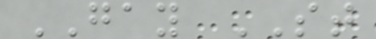GAY ST
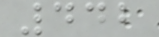442
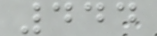444
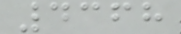4368
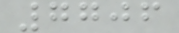7706
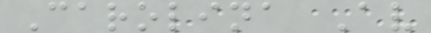Carolina Av
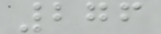276
